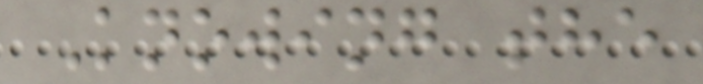Knowing the
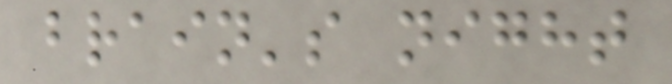brain's night
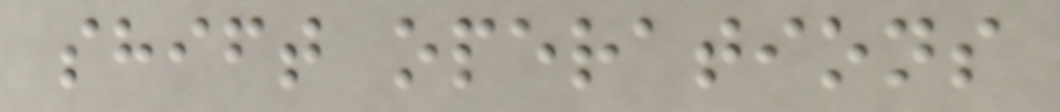shift operations
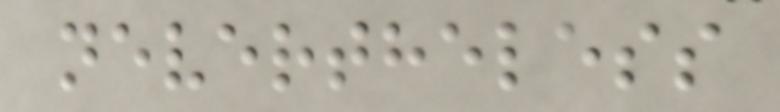nevertheless
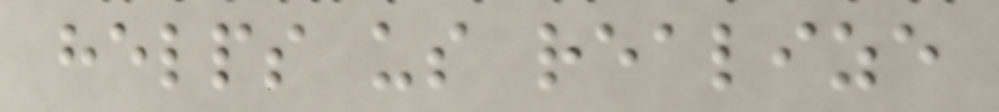helps us realize
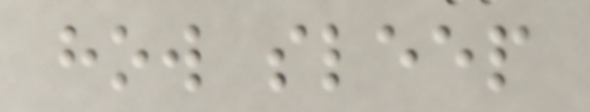how sleep
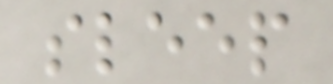sleep
